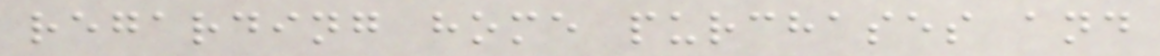regarding home purchases and
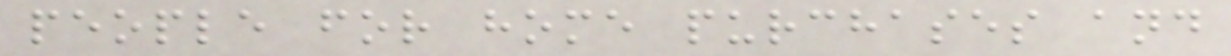people for home purchases and
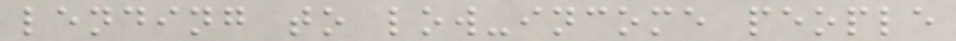lending to low-income people
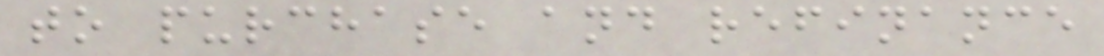to purchase and refinance
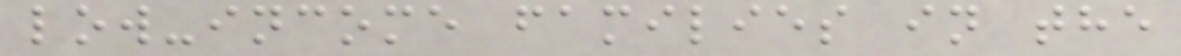low-income families in the
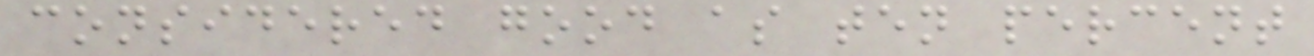considered good as ten percent
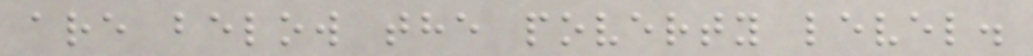are below the poverty level.
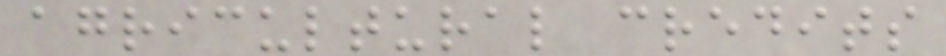agricultural credits
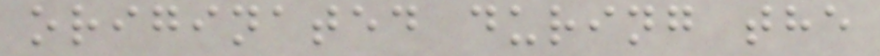originated during the
